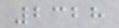2328
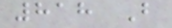818 B
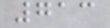713
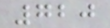720
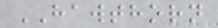HAWTHORN
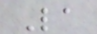La
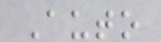Auto
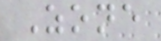Zone
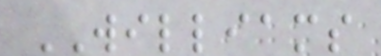WILLIAMS
